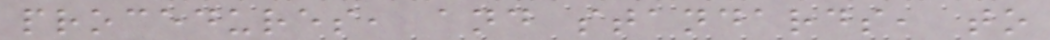procedures, and standards, to
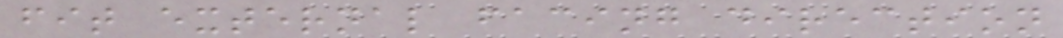fit external facing direction
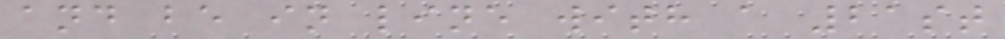and be in line with a 21st
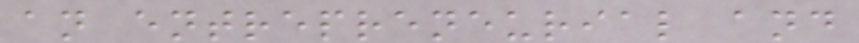an entrepreneurial and
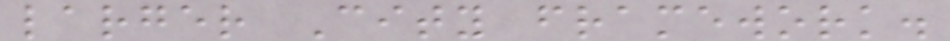larger City framework.
